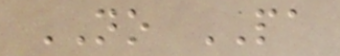NO PA
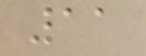11
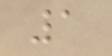1
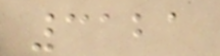3121
